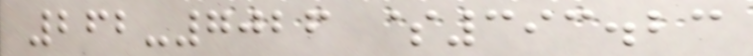262-7026 $393.23
